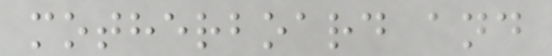motherboard and
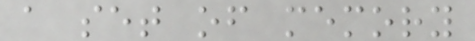a set of memory
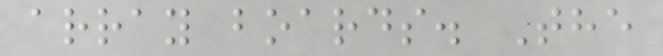array boards. The
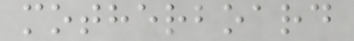motherboard
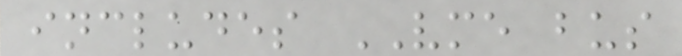includes VME bus
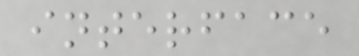interface
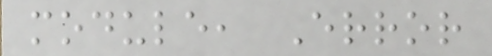module, Error
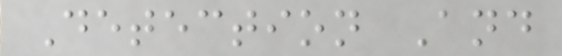Detection And
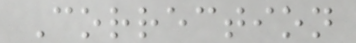Correction
